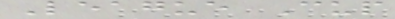League Cup
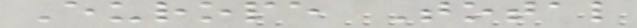Europe Total
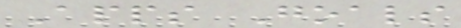Apps Goals
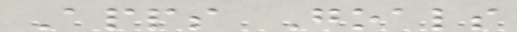Apps Goals
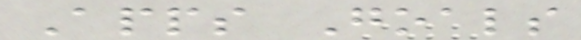Apps Goals
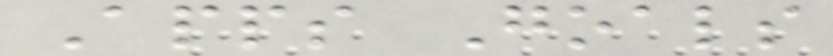Apps Goals
